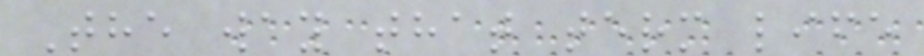The way that term life
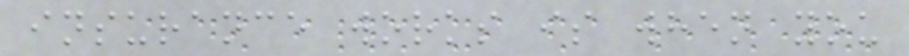insurance works is when you
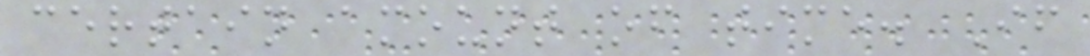certain amount of time. If
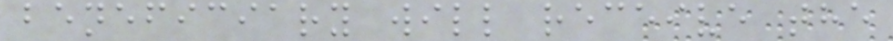beneficiary will receive the
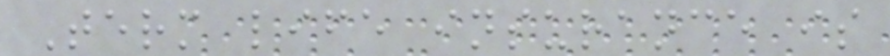Term life insurance is
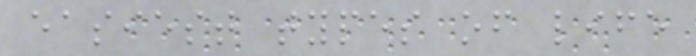easiest types of life
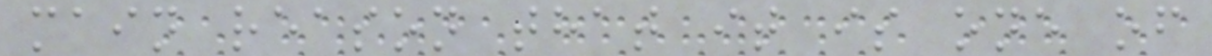main reason that it is one of
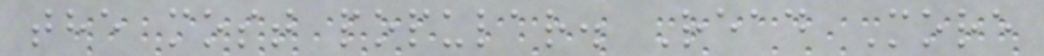the most popular. Read More
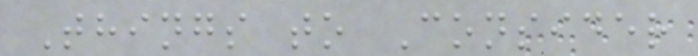Things to Consider
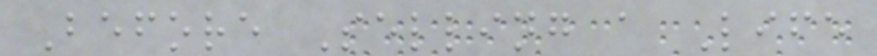Before Selling a Life
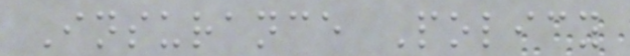Insurance Policy
